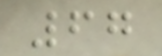67
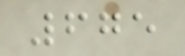675
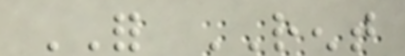FOR RENT
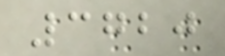3720
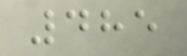485
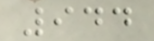944
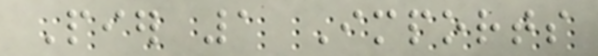Pier 1 Imports
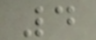4
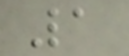1
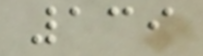139
